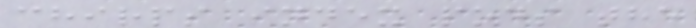chirps index pods the
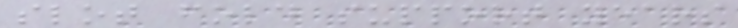slot fold support years
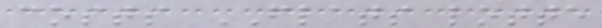costs FLATS lotte
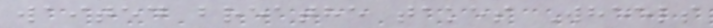waited breathe takes Wheels
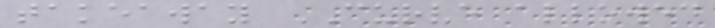takeaway CURVE allowed
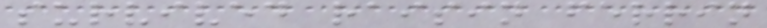survived raisin ferrin
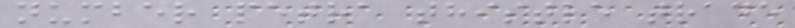number petra thistle trade
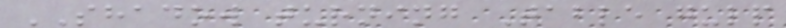SHADOW turning Table gulp
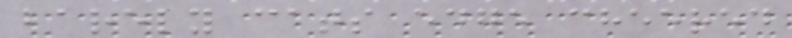barely cats edge cheered
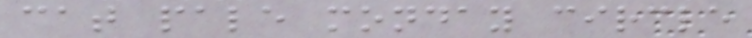cat pale monday circle
